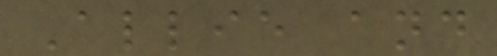Allie and
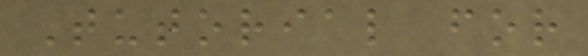Tutorial for
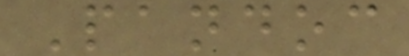Pandoc
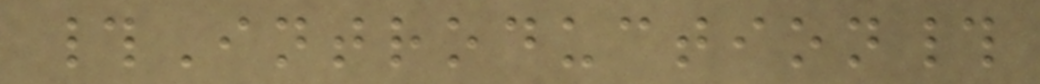#Introduction#
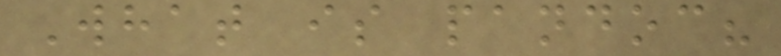What is pandoc?
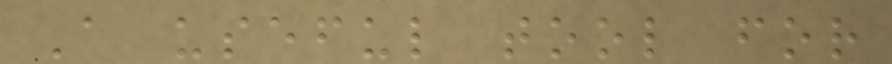A useful tool for
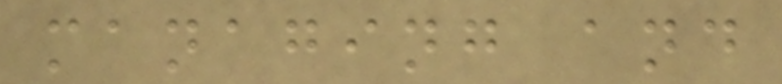managing and
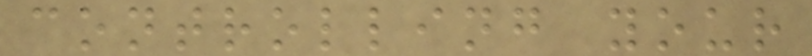controlling your
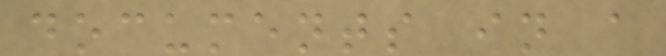documents in a
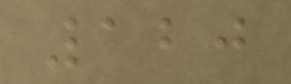120
